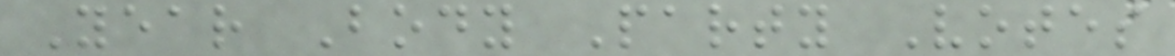Year Body Party Votes
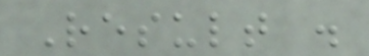Result .
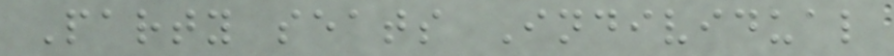Party seats Individual
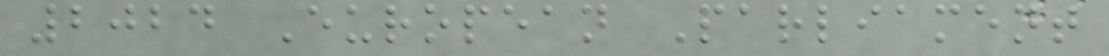2024 European Parliament
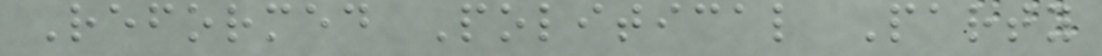Reformed Political Party
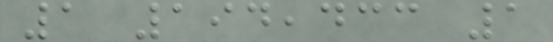1 194,433 1
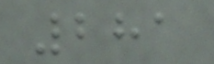281
